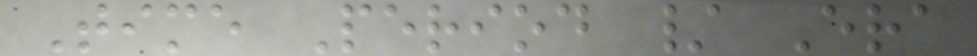Time Period / Era
